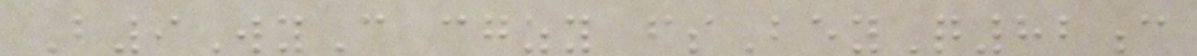B9WyC cgzy fsBeyQ82c
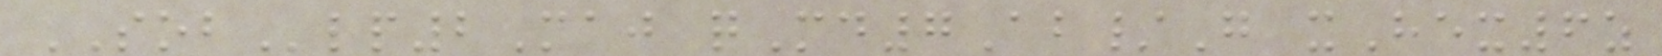SOBlp2Maj qMd7Ab/G xHex6z
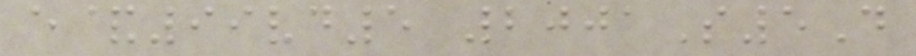e&99vd5 2001S5D
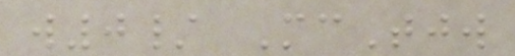w0/ McTjw
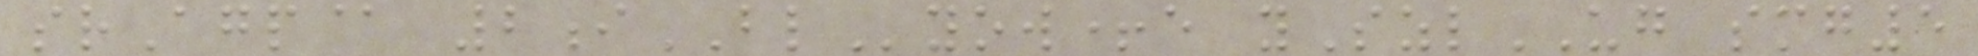srAgp@ 2iBLyow+e ySzlUG smg5
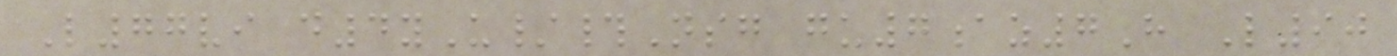L77vi d4yU/#Nsg gu7az7H L90
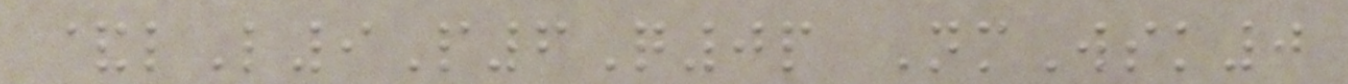&lL9P6Q0p NmWsk0
